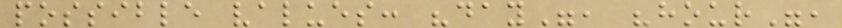possible values: "day", "hour",
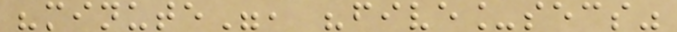"minute", "five_secs"
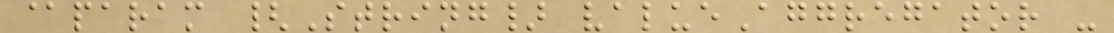@param {String} valueAggregator -
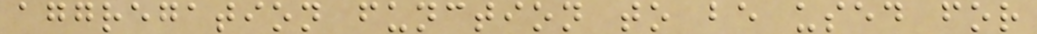aggregation function to be used for
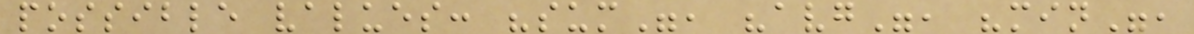possible values: "sum", "avg", "min",
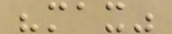"max"
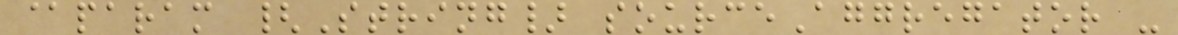@param {String} sourceAggregator -
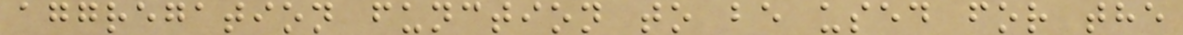aggregation function to be used for the
